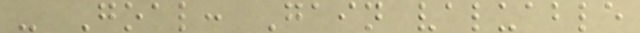- Goal: Gain valuable
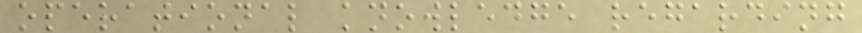operational knowledge regarding
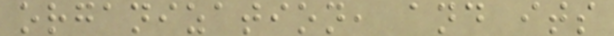organization, and its
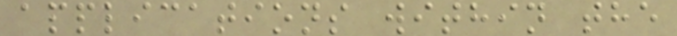applications within the
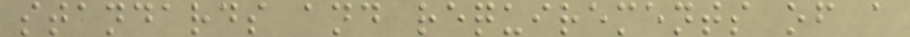standards and requirements of a
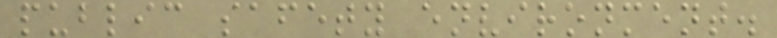public safety environment.
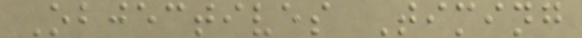Objectives Timing
